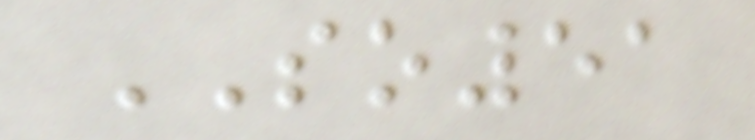SO51
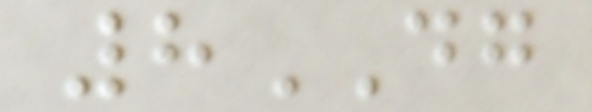8DG
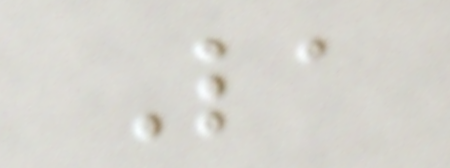La
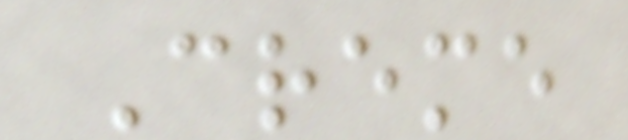Creme
